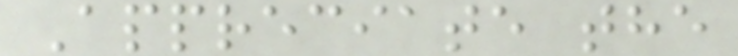Appreciate the
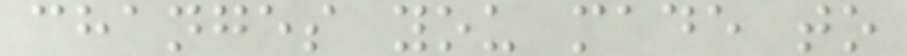changes you made to
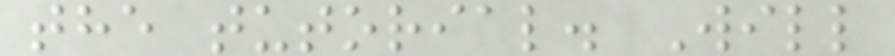the tutorial. Will
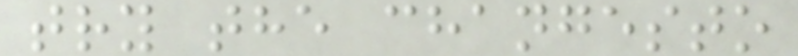try the changesto
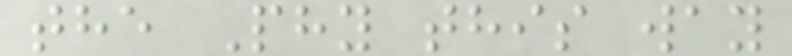the Phy this way
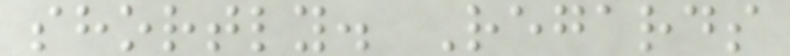shortly. Regards
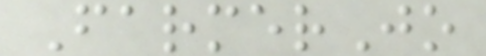FarmerJo
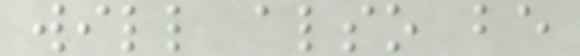will also be
